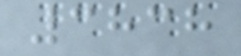3838
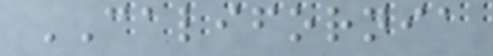CALIFORNIA
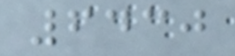6430
